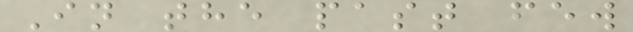In the past few
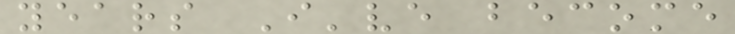years I've become
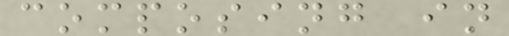composing in
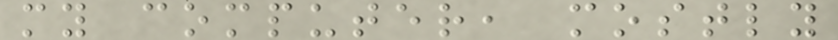my computer, mostly
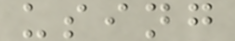using
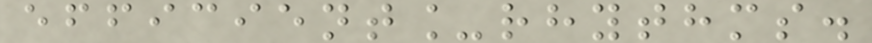efficient_rhythms.
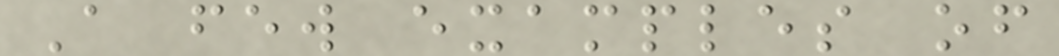A few examples of
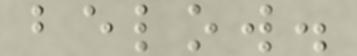below.
